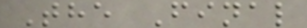The Final
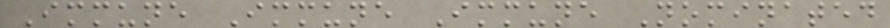Immune Immune Immune Nominated
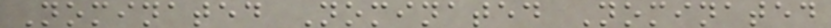Nominated Nominated Nominated
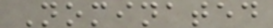Nominated
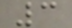3
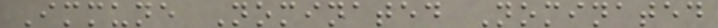Immune Nominated Nominated
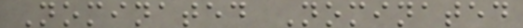Nominated Nominated
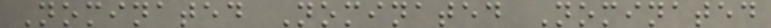Nominated Nominated Nominated
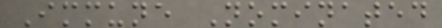Immune Nominated
